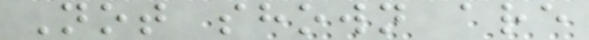Not shown are
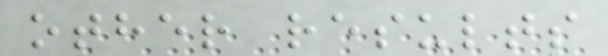other results
